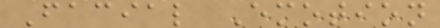Facial Emotion
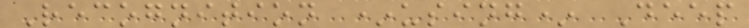Recognition *using* Deep
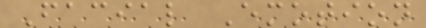Facial Emotion
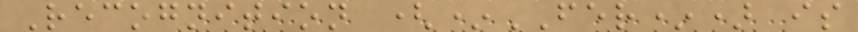Recognition (*FER*) is
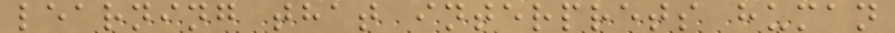learning that interprets human
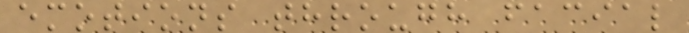emotions through facial
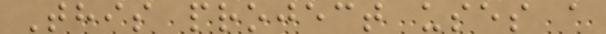This project uses a
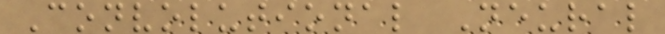Convolutional Neural
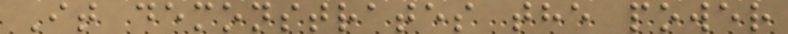It demonstrates the power
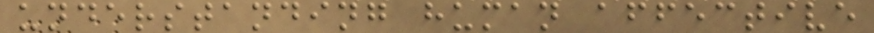understanding human affective
